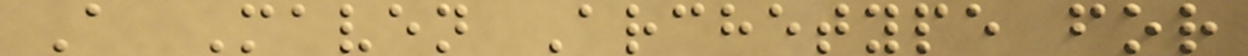A Maven Archetype for
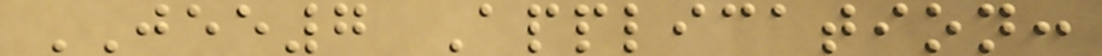JEE7 Application:
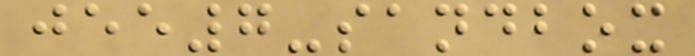jee7-sandbox
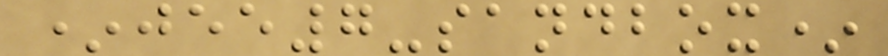*jee7-sandbox*
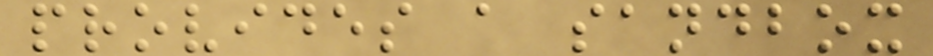provides a sandbox
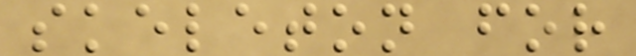skeleton for
